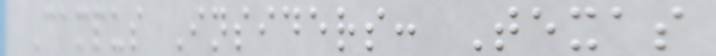Campus Insiders: Texas
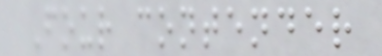Four contender
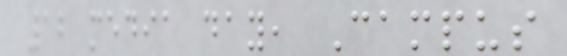12 media day, Campus
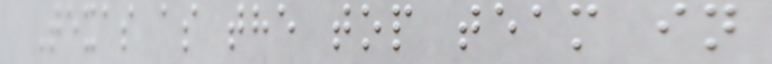Texas as the top team in
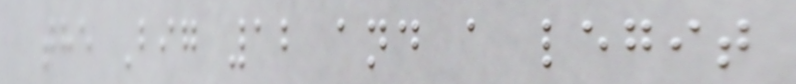the Big 12 and a legit
